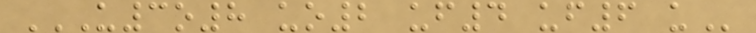U3O8 UO2 UF4 UF6 U
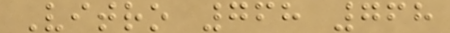Vitro 768 768
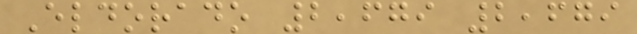Eldorado 2,679 2,679
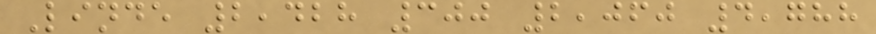Linde 2,428 300 2,060 4,788
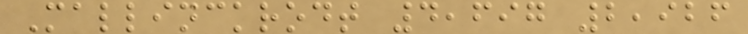Mallinckrodt 4,697 2,926
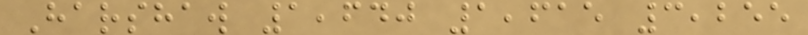Harshaw 1,640 1,615 3,255
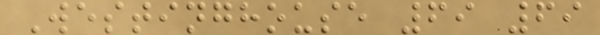Westinghouse 69 69
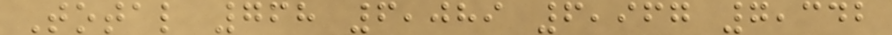Total 768 6,089 6,967 7,342
